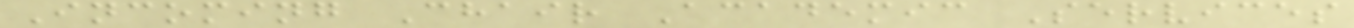Incoming Chair Academic Services
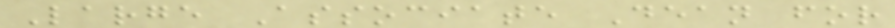Large Associate Dean for
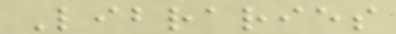Libraries
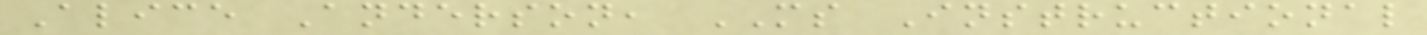Alice Anderson, MS Instructional
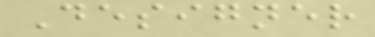Designer
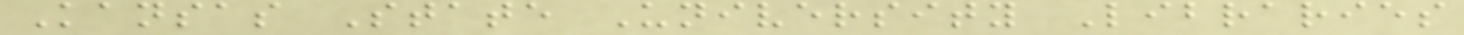Kansas State University Libraries
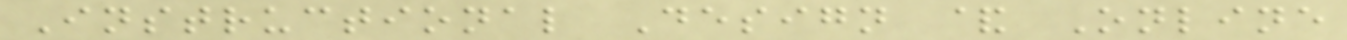Instructional Design & Online
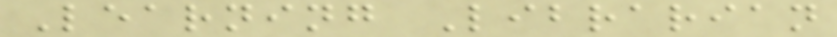Learning Librarian
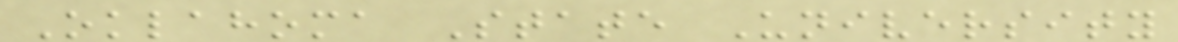Oklahoma State University
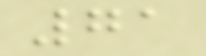71
